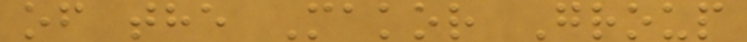of the Makor Group
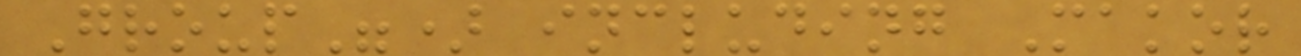Group") including Makor
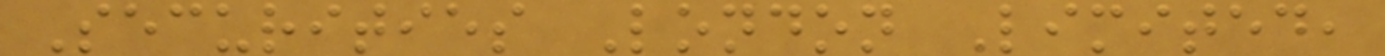Securities London Limited,
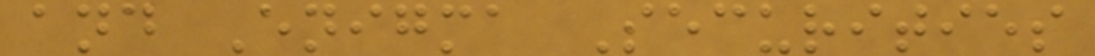and Enigma Securities
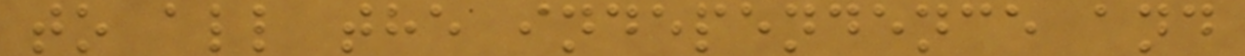to all the independence and
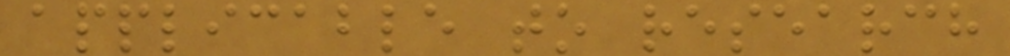applicable to research
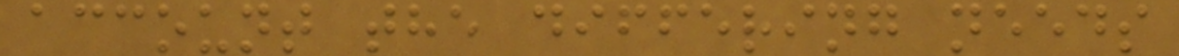account the differing needs
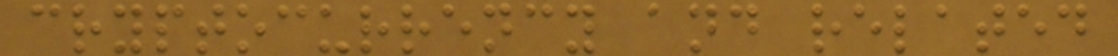cryptocurrency and related
